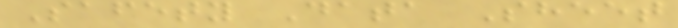Safety Data Sheet
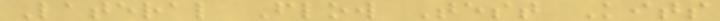Lateral Flow Test Kits
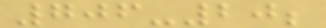706-20;
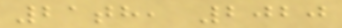21th, 2020
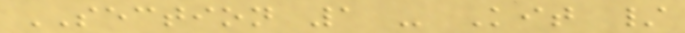SECTION 1 - Kit /
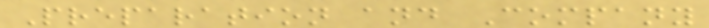Preparation and Company
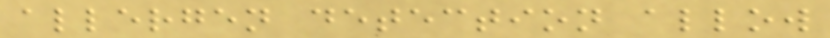allergen detection allow
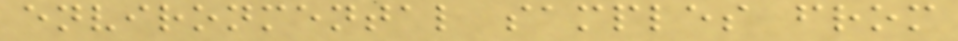environmental samples from
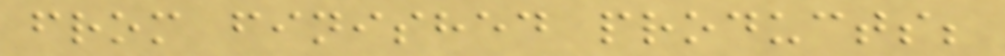from finished products;
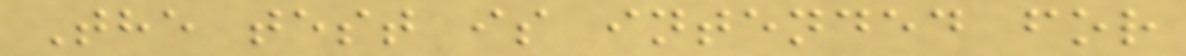The test is intended for
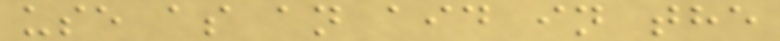use as an aid in the
